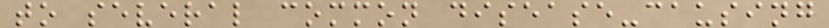to several common disease-causing
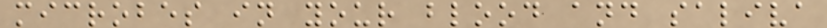microbes in your blood and saliva
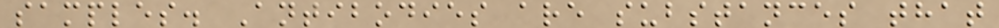samples. Antibodies are substances that
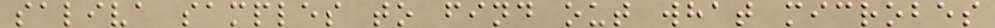saliva samples to find out what microbes
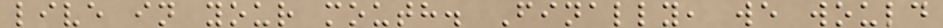live in your mouth. Finally, we would
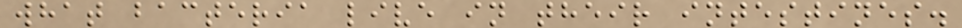what bacteria live in their intestines.
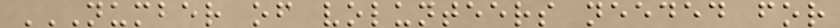NUMBER OF VOLUNTEERS NEEDED FOR
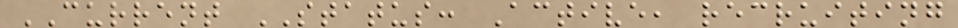CURRENT STATUS: Active, recruiting
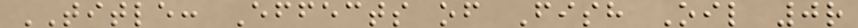TITLE: Effects of Fish Oil 0r
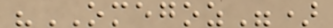"OMEGOZ")
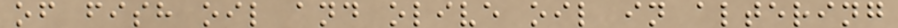of fish oil and olive oil in altering
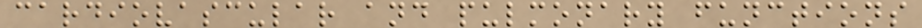cardiovascular and pulmonary functions
